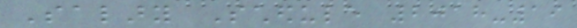Salary Schedule 2018-19
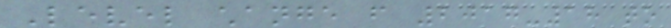Level change from 2017-18 to
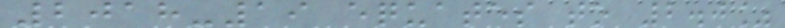2018-19 equates to 2.0%
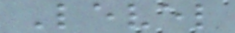Level
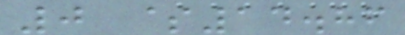0 $14.86
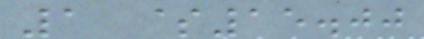1 $15.00
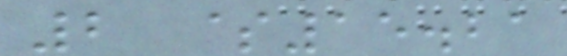2 $15.21
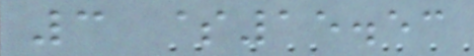3 $15.53
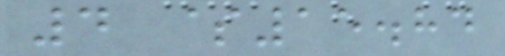4 $15.84
